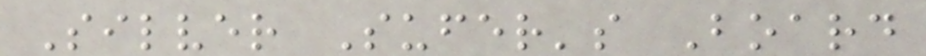Silver Sufer's Board
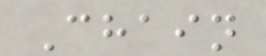Chain
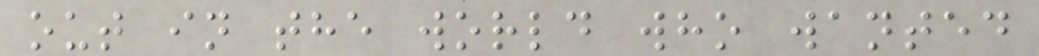out in the world who wanted
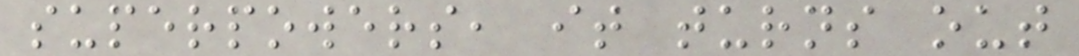superpowers, it turns out
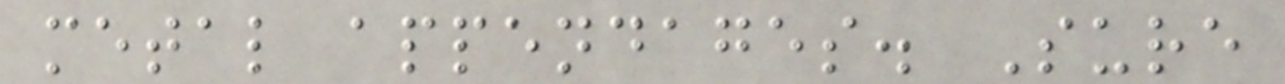metal appendages. Sure
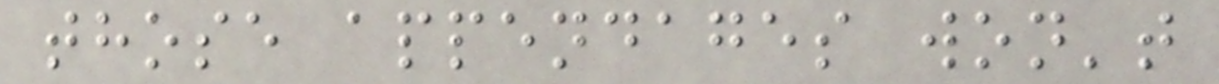those appendages won't
